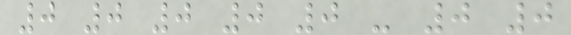0 0 0 0 0 - 0 0
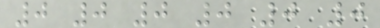0 0 0 0 0 0
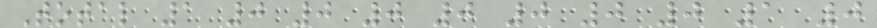Total 1 0 0 0 0 0 0 0 1 0
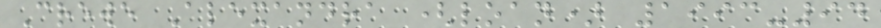Crewe Alexandra (loan) 1993-94
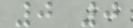0 0
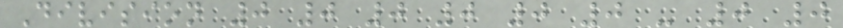Division 0 0 0 0 0 0 - 0 0
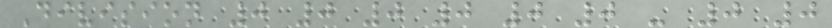Division 0 0 0 0 0 0 - 0 0
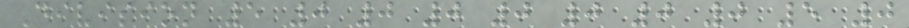Division 5 0 0 0 0 0 0 0 5 0
